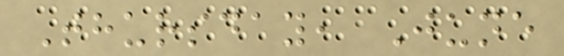Thursday, June
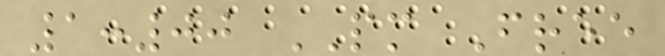1:00 PM Free
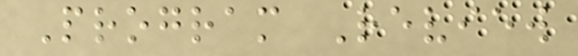Program Review
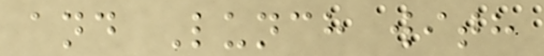and Lunch with
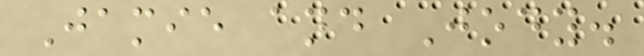Jamie and Jody.
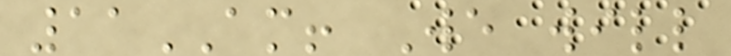11AM! We will
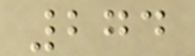274
